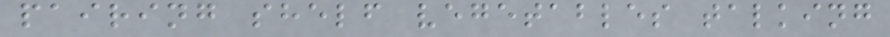pairing shelf vegetables talking
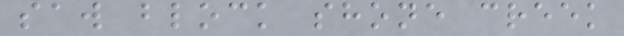saw block shone creek
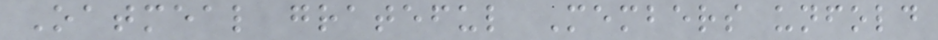Oatmeal grateful Members unfold
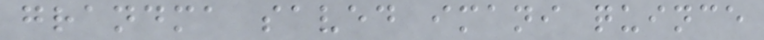grandma saved imani quince
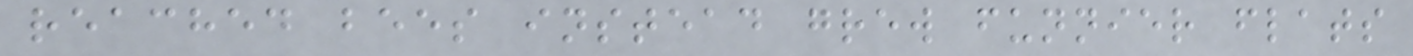reached bees instead grew funnier flats
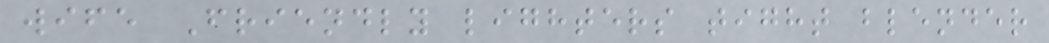wife Friendly lighters tight blender
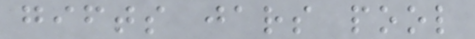gifts jars pool
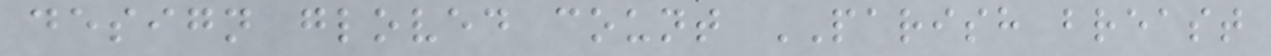design gloved count PARISH breast
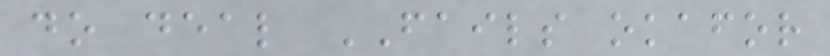do deal FAILS okafor
